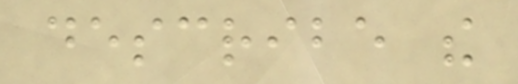describe the
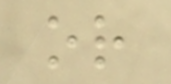or
